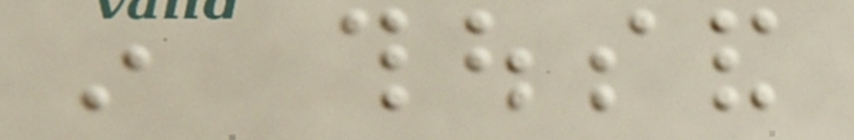in thousand
